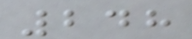248
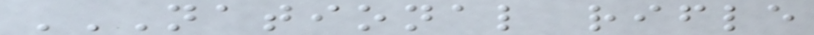NATIONAL RIFLE
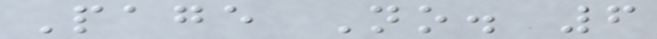Page No. 6
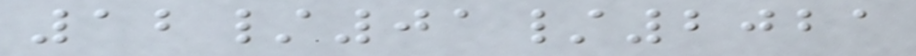12/01/2021
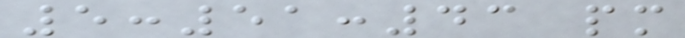5:51:43 pm
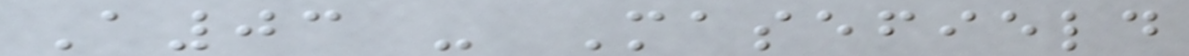A03 - Masefield
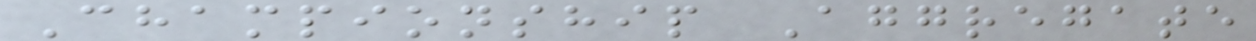Championship Aggregate
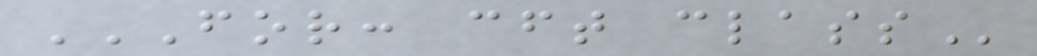FOR: CFT CLASS
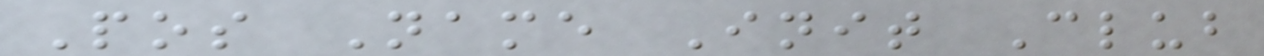Pos Name Init Club
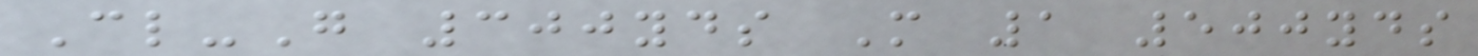Cl-G 300yds M 1 500yds
